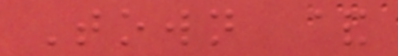Town &
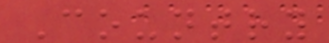Country
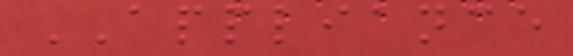APPLIANCE
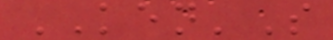KEN'S
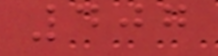407
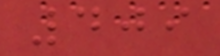409
